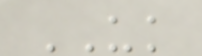UK
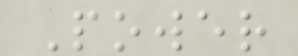Power
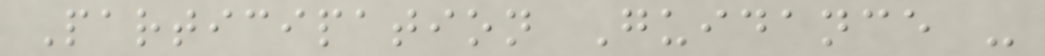Participation Guidance -
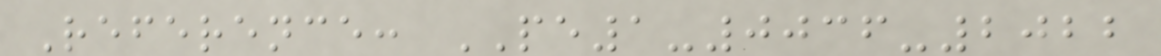Reference: PE1-0036-2022
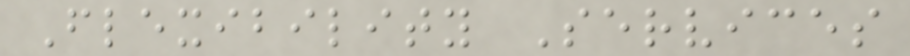Flexibility Services
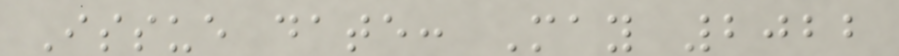Issue date: May 2022
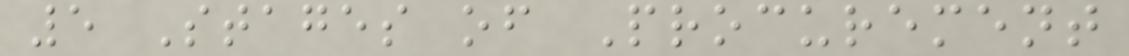5 Stages of Procurement
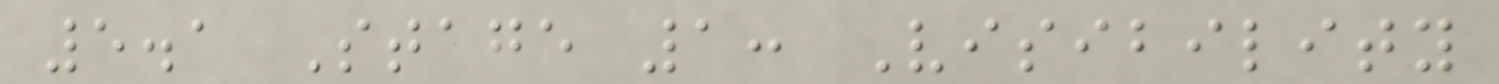5.1 Stage 1: Visibility
